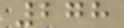278
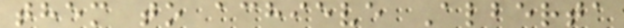them to achieve Alberta
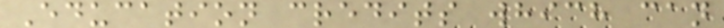Education credits which can
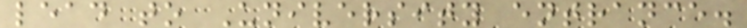lead to University entrance.
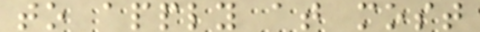to apply at most
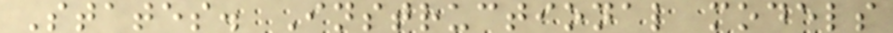States. Instructional models
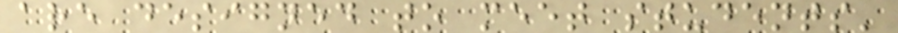are designed to meet students'
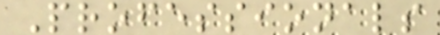Professionals
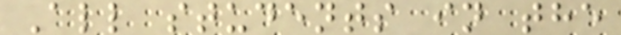All students in the
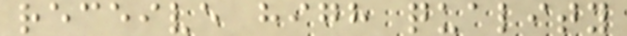receive high quality
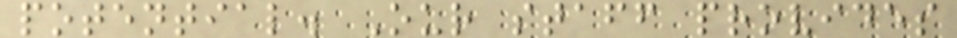potential. Our staff provides
